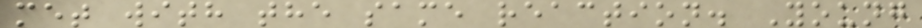met with the same reaction. Young
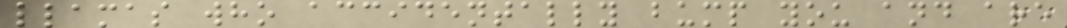llamas who accidentally bump you and are
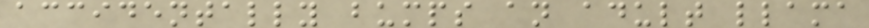accidentally bumps an adult llama
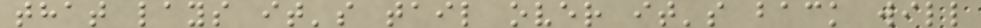that lays it's tail over it's back will
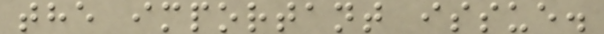the important issue.
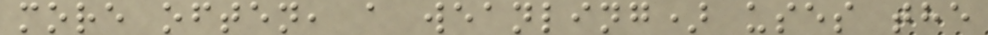more often, a weanling) uses the
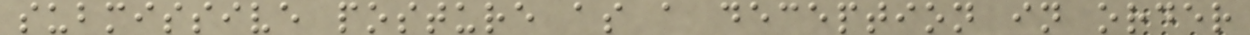submissive posture as a deception in order
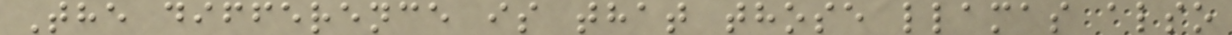The difference is that those llamas also
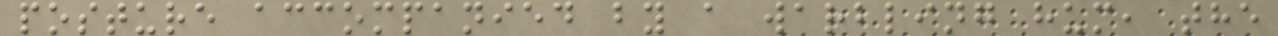posture accompanied by a warbling hum, the
